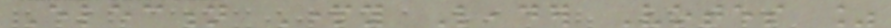Election Party Leader Votes %
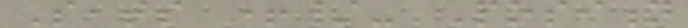Seats +/- Position
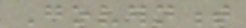Government
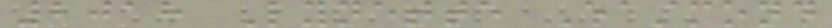2018 Lynette Eastmond
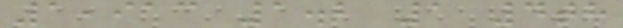1,913 1.2 1 4th
